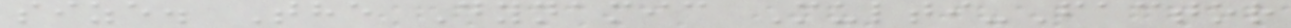size. The Dynamic Multi-Factor
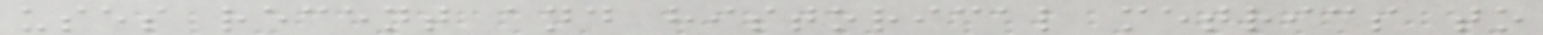uses recent and historical metrics to
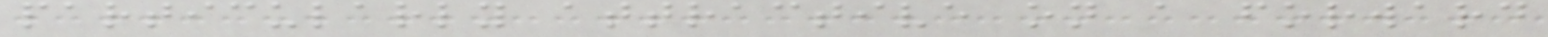particularly attractive on a forward
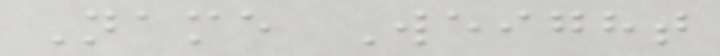Name Weight
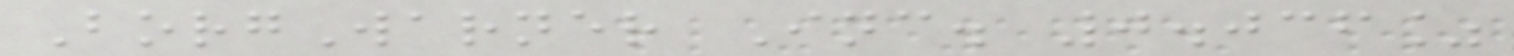BorgWarner Inc. 0.036%
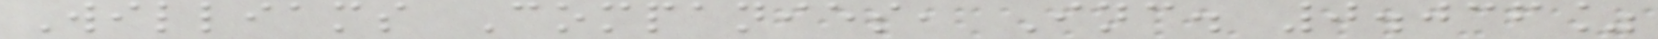Williams Companies, Inc. 0.036%
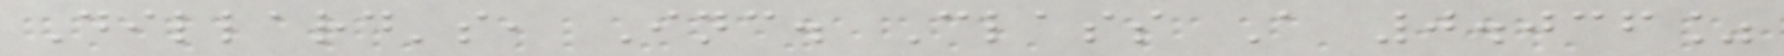Dillard's, Inc. Class A 0.036%
